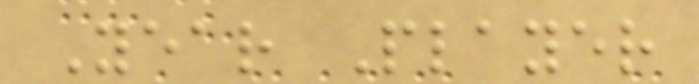Year Player
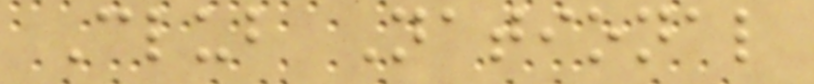Club National
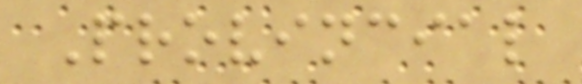Provincial
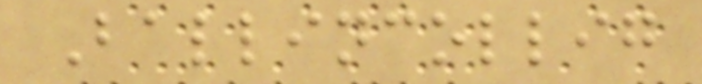Ballincollig
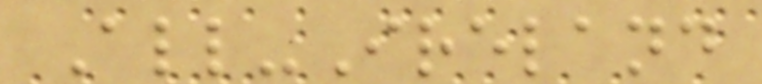All-Ireland
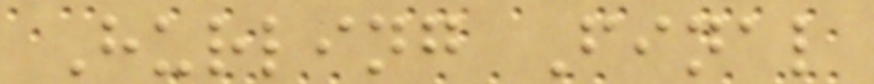Hurling Final
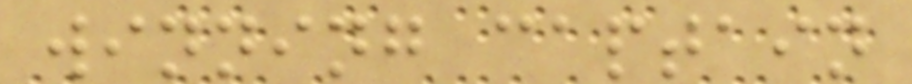winning captain
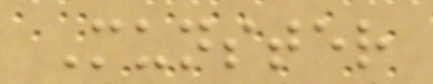Munster
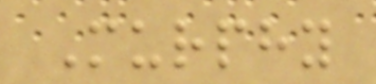Murphy
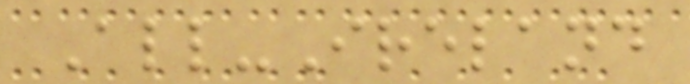All-Ireland
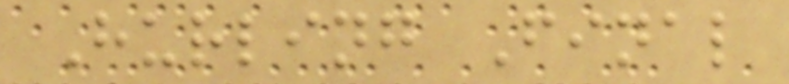Hurling Final
